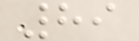89
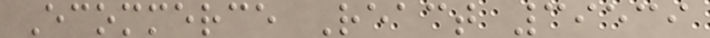Ecommerce React 39539
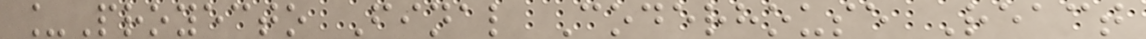_Proyecto Final Coderhouse React
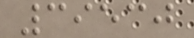39530
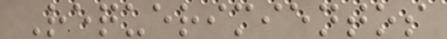Requerimientos
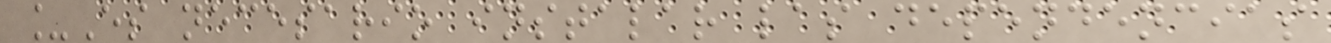_Es necesario instalar las dependencias
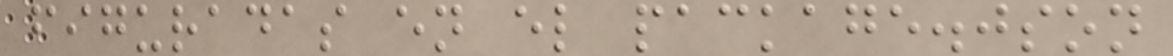figuradas en el package.json
